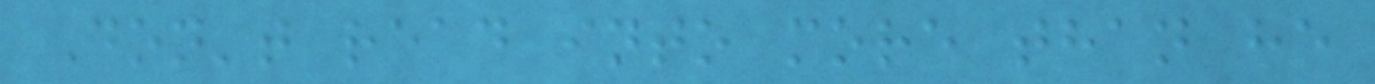Don't read into more than he
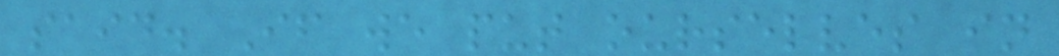said. If we put ourselves in
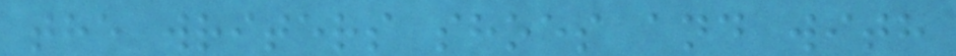the writers shoes and with
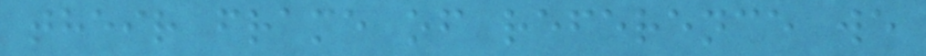their frame of reference we
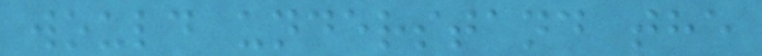would understand the
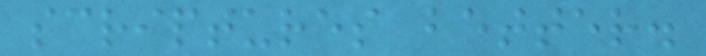scriptures better.
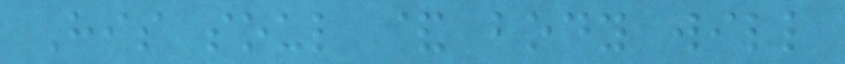His soul & body will
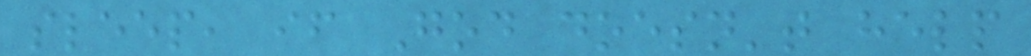sleep, if God doesn't help
